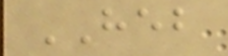HEB
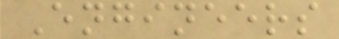Engineers
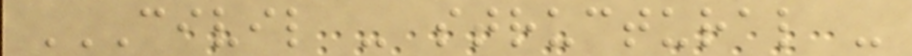CIVIL - STRUCTURAL -
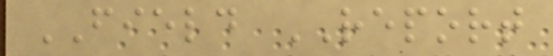FIELD REPORT
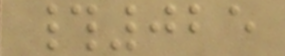#025
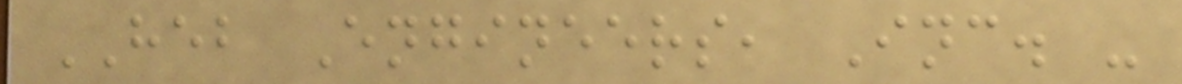HEB Engineers, Inc. -
